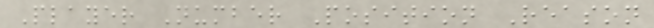Player Number Position Reason
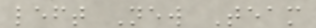left New Team
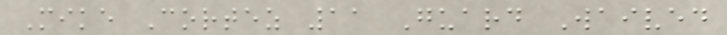Mike Cortez 11 Guard Waived
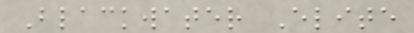Blackwater Elite
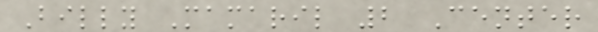Billy Mamaril 2 Center
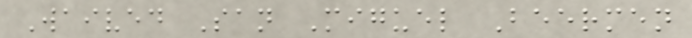Waived San Miguel Beermen
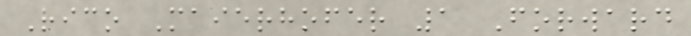Rico Maierhofer 1 Forward
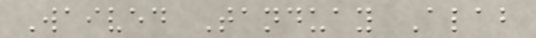Waived Tanduay Alab
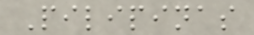Pilipinas
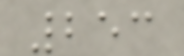253
